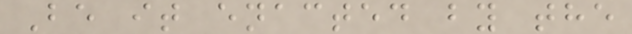Be it enacted by the
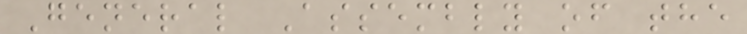General Assembly of the
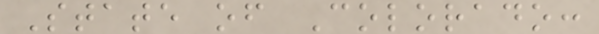State of Colorado:
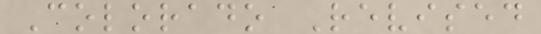Colorado Revised
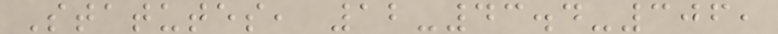Statutes, 12-43.4-306,
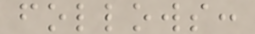follows:
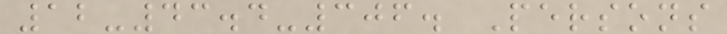12-43.4-306. Persons
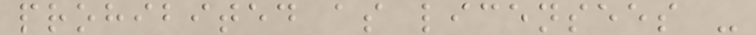prohibited as licensees -
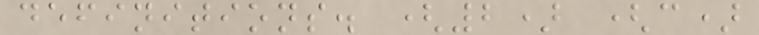definitions. (2) (c)
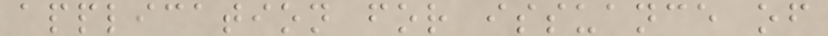application for issuance of
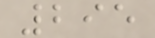295
